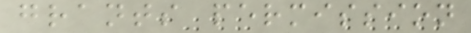grants permission
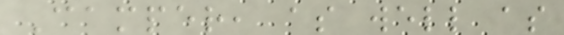Camper, as well as
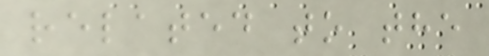related to the
